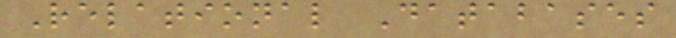Relational Databases
